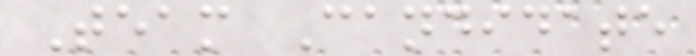Team Candidate
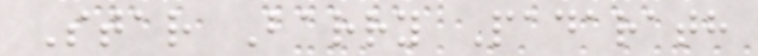Star Barry Padarath
